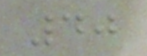40
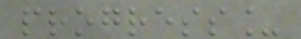progress_
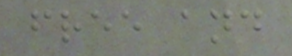free and
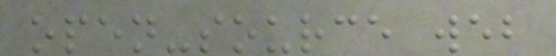open-source web
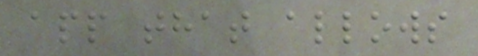app that allows
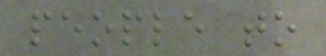people to
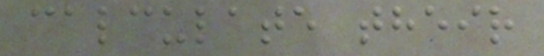calculate their
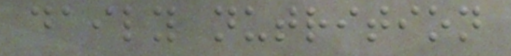daily nutrition
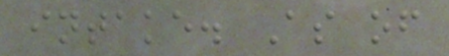intake. As of
